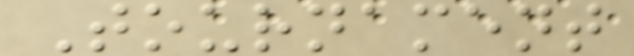Tournament
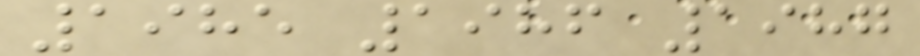1985 1986 1987
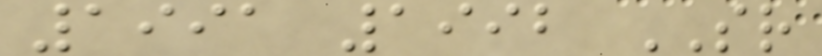1991 1992 SR
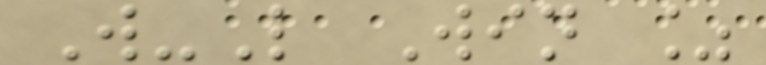W-L Win %
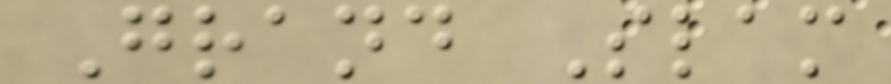Grand Slam
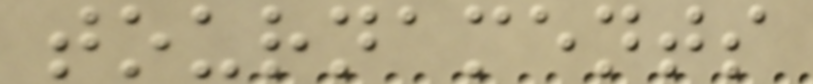tournaments
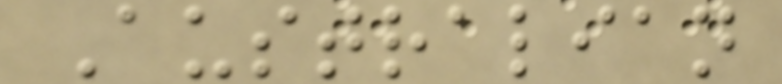Australian
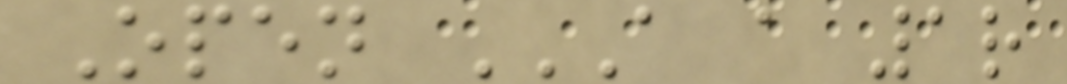Open A A 1R
